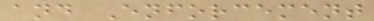and Enforcement
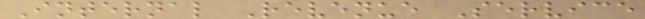Internal Revenue Service
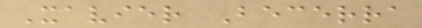Xavier Becerra
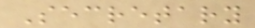Secretary
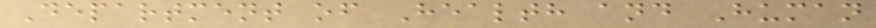Department of Health and Human
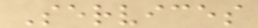Services
